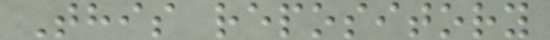This repository
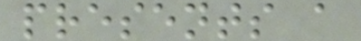presents a
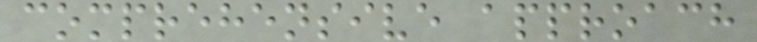comprehensive approach
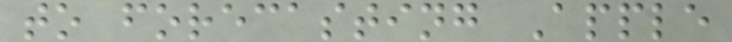to forecasting Apple
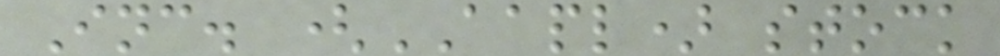Inc. (AAPL) stock
